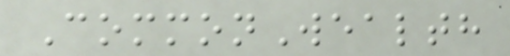CommonWealth
